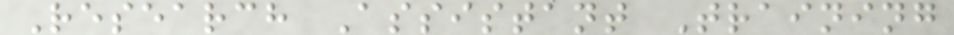Research Assistant Training
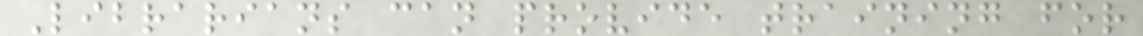Librarians can provide training for
